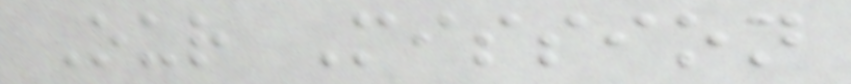Our Mission
